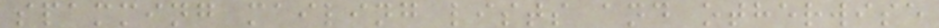spamming mailing lists and otherwise
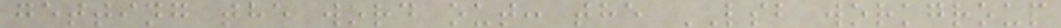getting the word out: the LSB workgroup
